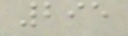295
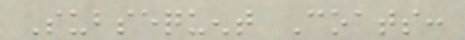Subsequent Coats:
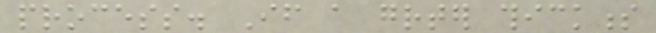process. If a greater thickness
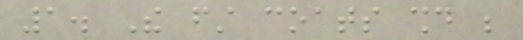1. The first coats should be
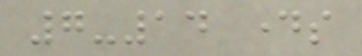7-14 days
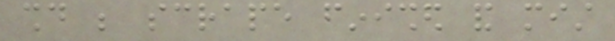should be scrape finished and mist
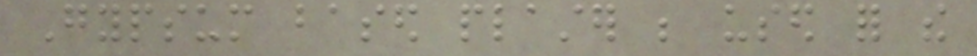Gypsum based plaster be used for the
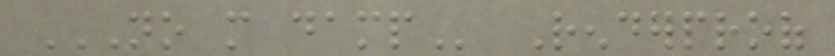NO MORE DAMP Renderproof
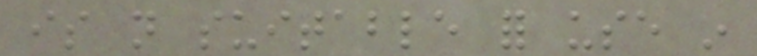is not suitable for use in
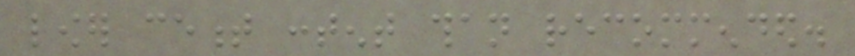lower cement content than recommended.
